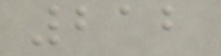212
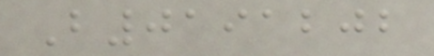B0191202
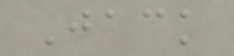Jack
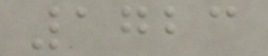1723
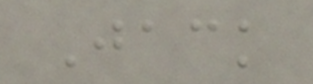Jack
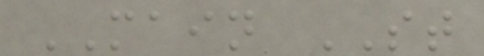MAIN ST
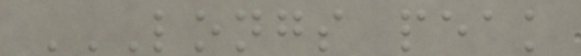LONGS PEAK
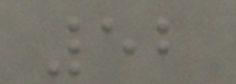52
